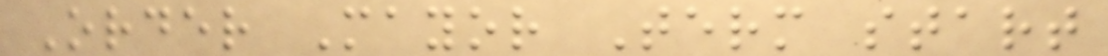Order Mayor Term start
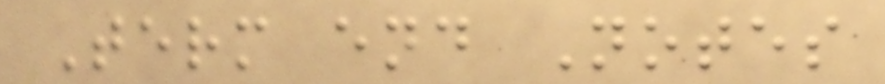Term end Notes
